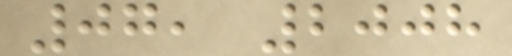07, 2008
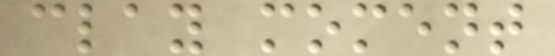clay moment
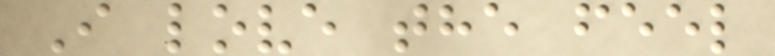I love the feel
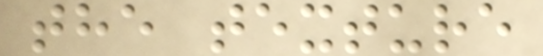the texture
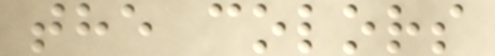the colors
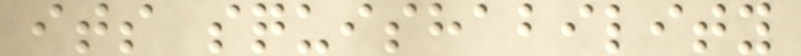its squishability
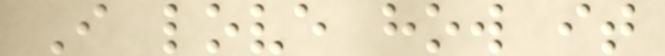I love how it
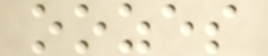oozes
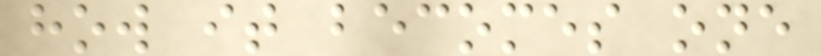how it becomes one
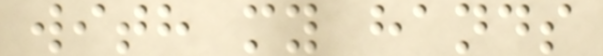with my hands
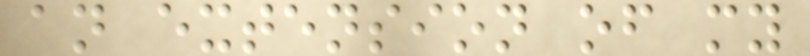an extension of my
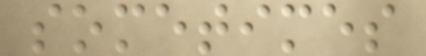sometimes
